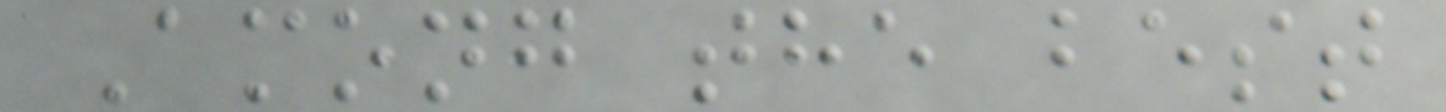Among the best
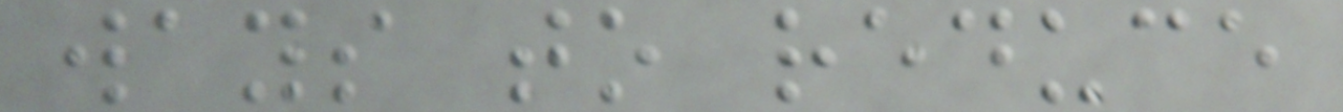ways to reduce
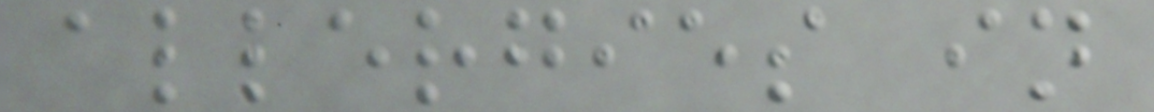allergies in
